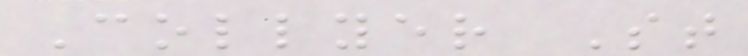Collyer St
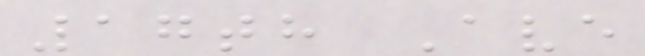17th Ave
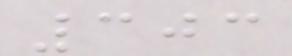303
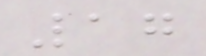17
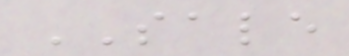SALE
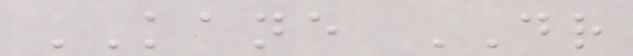KANE DR
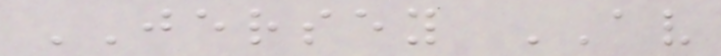JERSEY AV
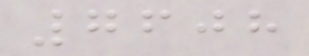7608
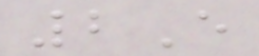2E
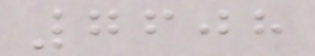7608
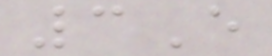3E
